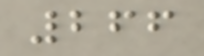266
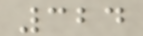324
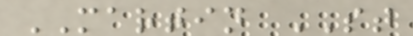MARTIN ST
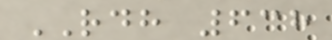RDH 638
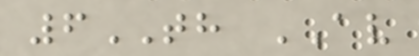6TH AV
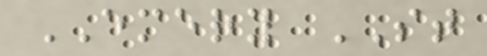EMERY ST
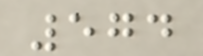574
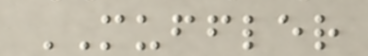MUFFLER
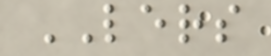LERS
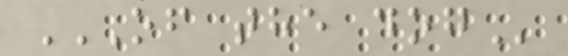OF THE DOG
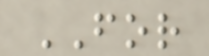FOR
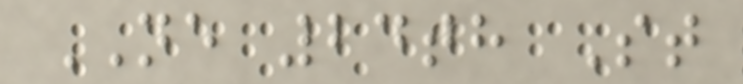NE 24th St
